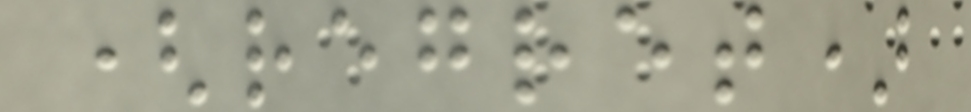(regret)
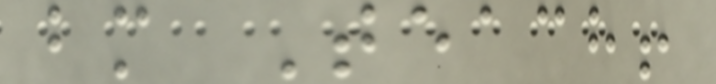bm Teach!
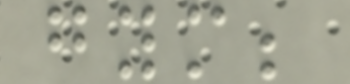gym;
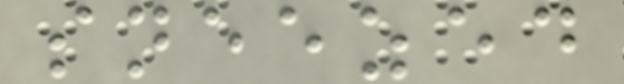sneezed
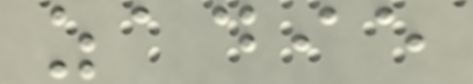zadie
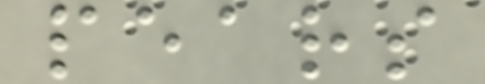pears
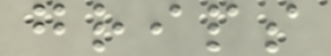grips
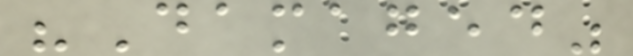"Damaged"
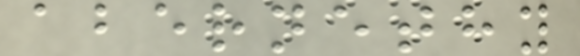abernethy
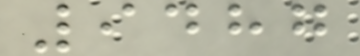9487
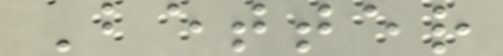Better
